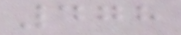478
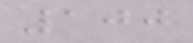100
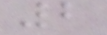2
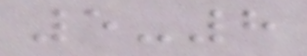5-8
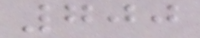700
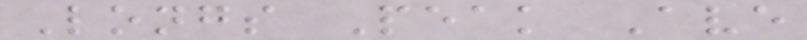Longs Peak Ave
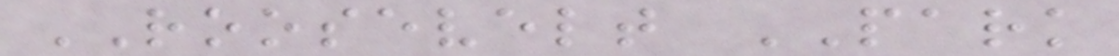ROOSEVELT PARK
